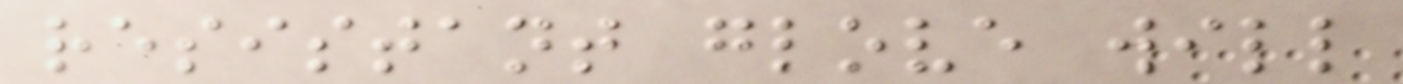resistant glove will
